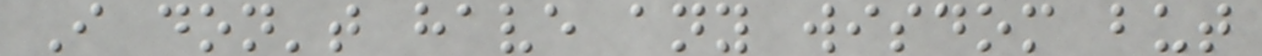I don't have any wisdom but
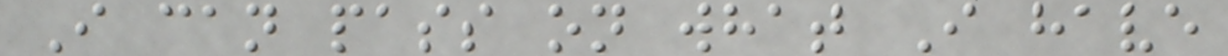I can pass on what I have
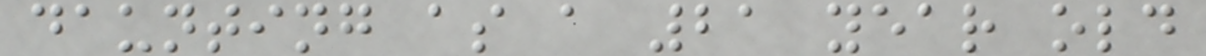daunting as a 21 year old
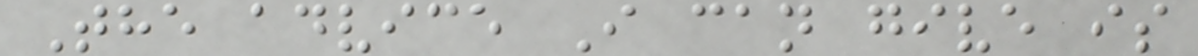The advice I can give is
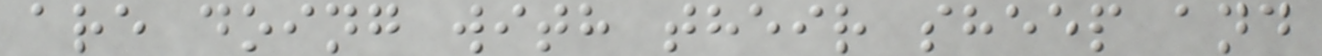are doing with their sheep and
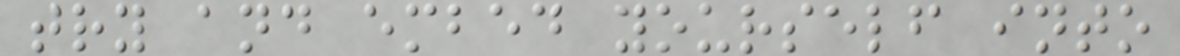try and embed yourself into
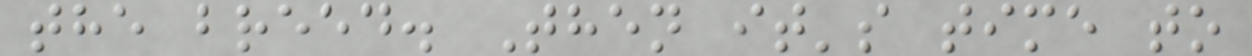the breed. Then it's time to
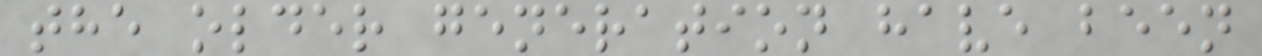the older generation have been
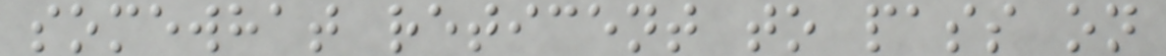somewhat reticent to pass on
